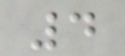4
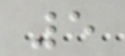5
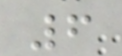6
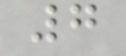7
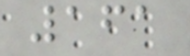161
